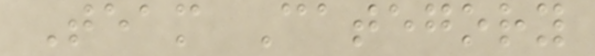Team Category
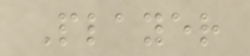Player
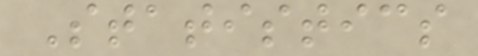Statistics
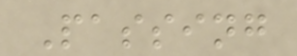Passing
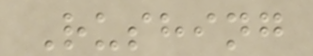Rushing
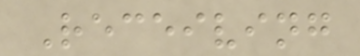Receiving
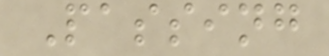Passing
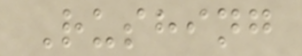Rushing
